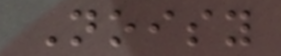Noisy
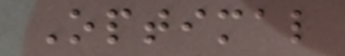Optimal
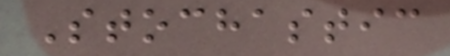Stochastic
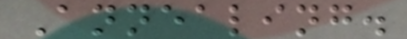Annealing.
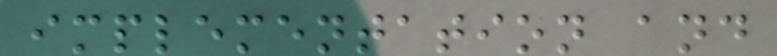implementation and
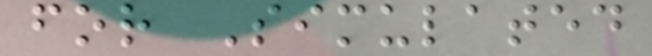for Simulated
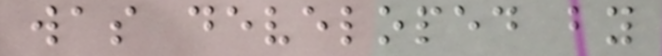was developed by
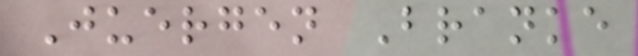Juergen Branke
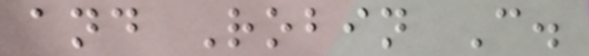and Robin C.
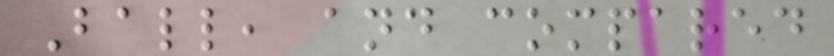Ball, and compared
